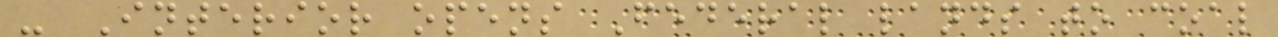- Interior opens Federal lands to coal
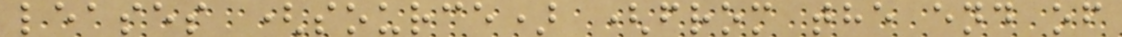leases (source) (from the end of
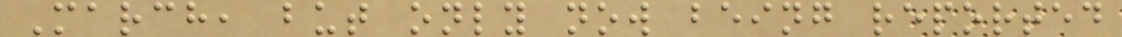March, but only now being reported
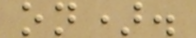on).
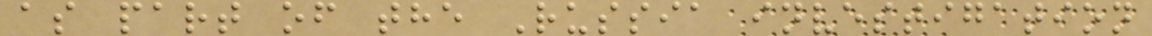as part of the Russia investigation
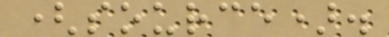(source).
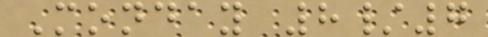Monday 8/7
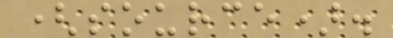(source).
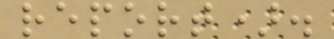report).
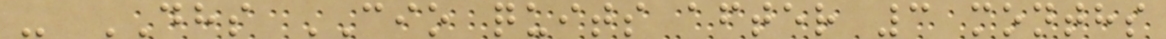- DHS CIO quits after 3 months
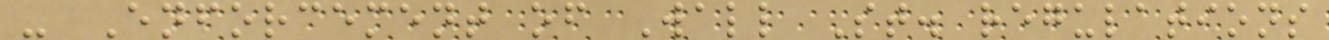- Enforcement of Wall St. regulations
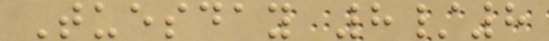Tuesday 8/8
